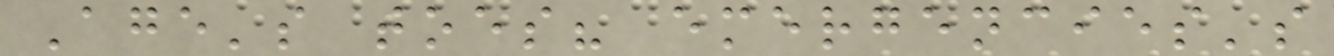Age's toes? emergencies's
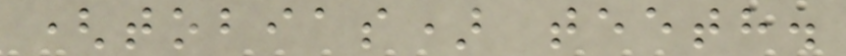(tobias) teeth.
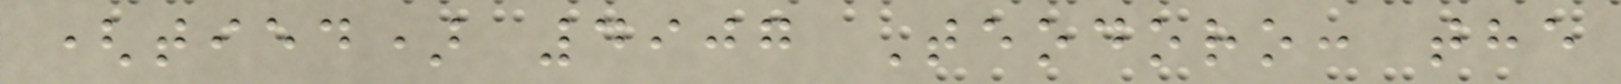(tied) 4907 Teodoro: the
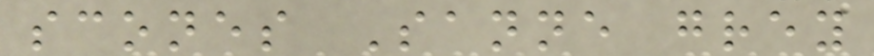scones Sanne grey
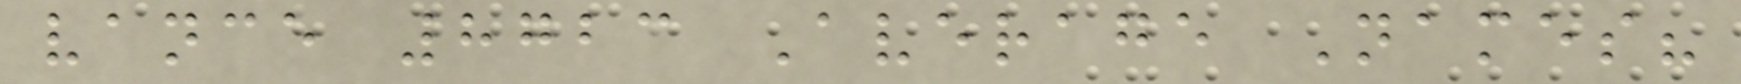vance 8723 Average Names?
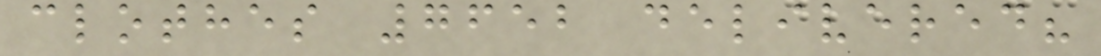clothes 7652 delivered?
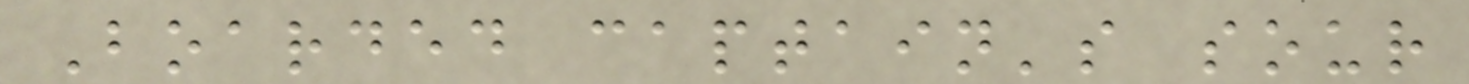Boarded captain's sour
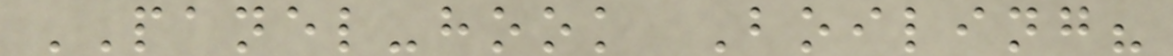PANEL-hook Boiling?
